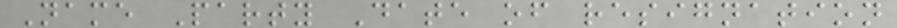Name Party Date of resignation
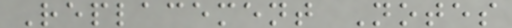Replacement Notes
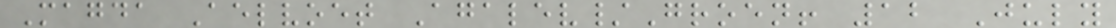Magda Aelvoet Agalev/Groen! 12 July
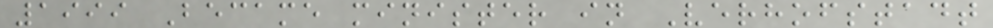1999 Became minister in Verhofstadt
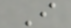I
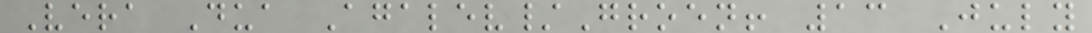Vera Dua Agalev/Groen! 13 July
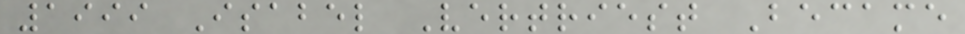1999 Isabel Vertriest Became
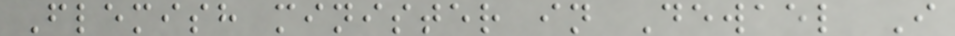Flemish minister in Dewael I
